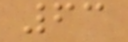63
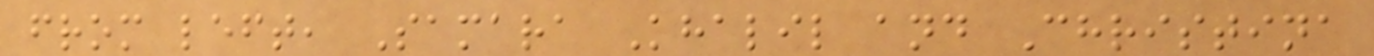from left, Samara Khalil and Christina
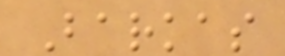Barkas
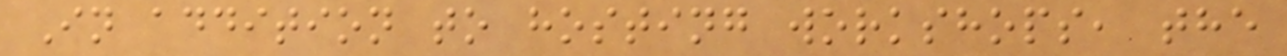In addition to hosting workshops, the
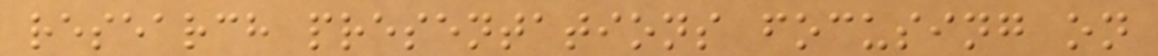research presentations focusing on
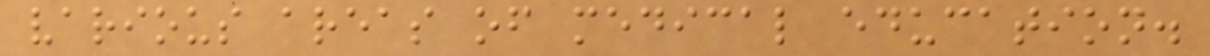various areas of medical education.
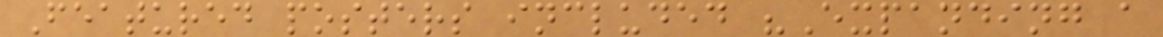Featured posters included "Expanding a
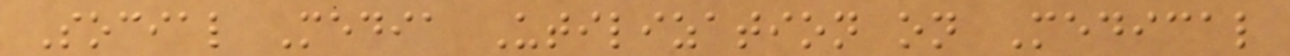Social Media Utilization on Medical
